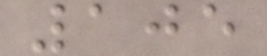105
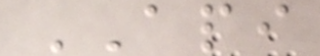API
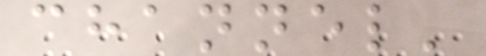channel'
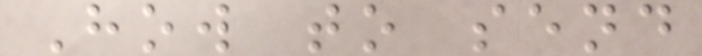How to send
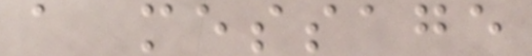a message
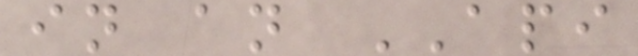in an API
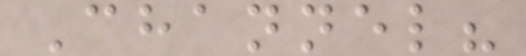Channel?
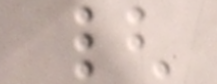{
